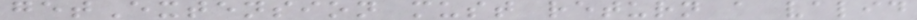getExtension must return a valid
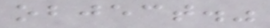object."
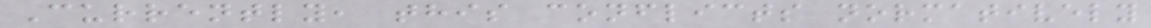Currently, this conflicts normatively
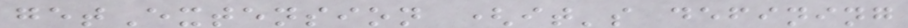getExtension (it's defining
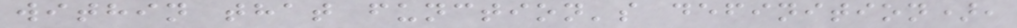within that function's definition),
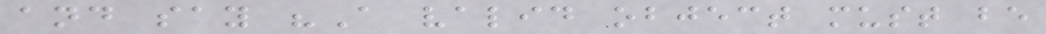and say "A valid object must be
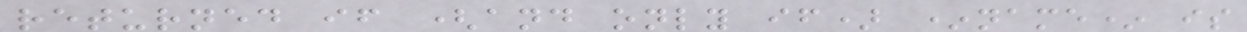returned if (and only if) *name* is
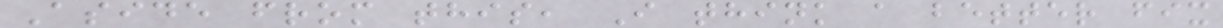Aside from this, I think a better fix
